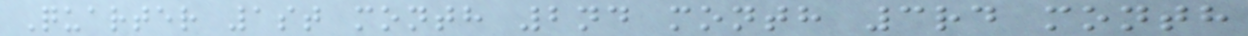Quarter 1st month 2nd month 3rd month
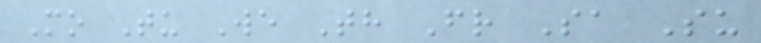Mo Tu We Th Fr Sa Su
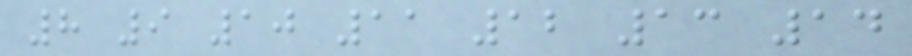8 9 10 11 12 13 14
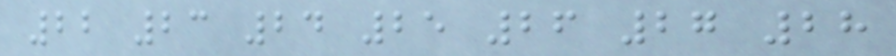22 23 24 25 26 27 28
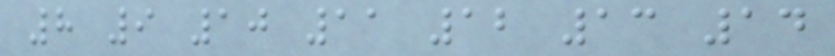8 9 10 11 12 13 14
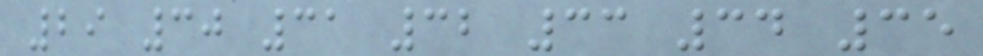29 30 31 32 33 34 35
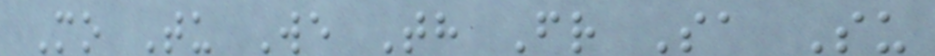Mo Tu We Th Fr Sa Su
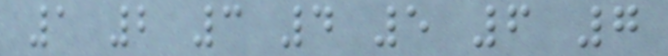1 2 3 4 5 6 7
